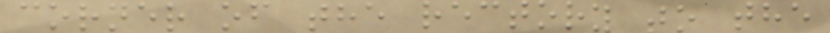corner of the rectory to the
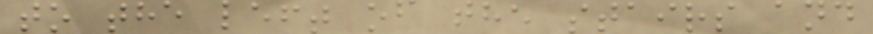to the left of the stairs and
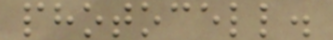photocell.
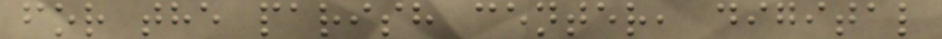for the parish center, digital
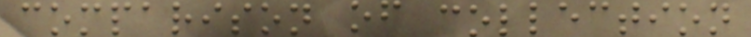comparison of collection
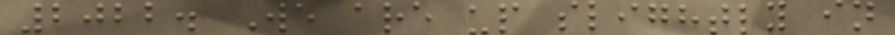2022. We are up slightly in
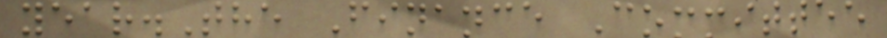year.The Finance Committee
